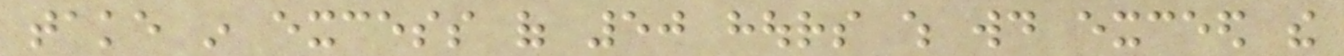take in excess of 50 hours which would exceed the
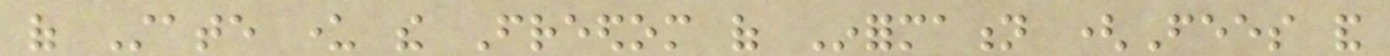of State under the Freedom of Information (Fees and
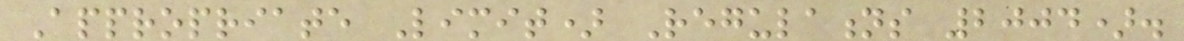Appropriate Limit) Regulations 2004).
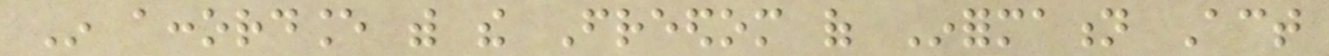In accordance with the Freedom of Information Act
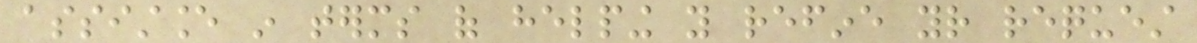assistance in terms of helping you refine your request
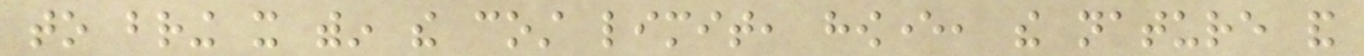to bring it within the cost limit, however, the nature and
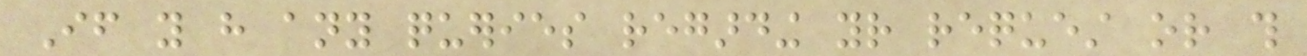If you have any queries regarding your request or this
